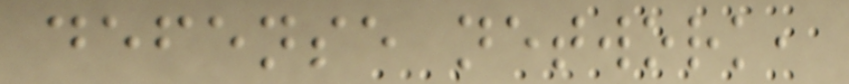defense network,
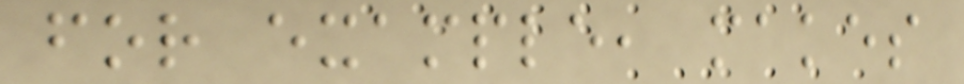for example, makes
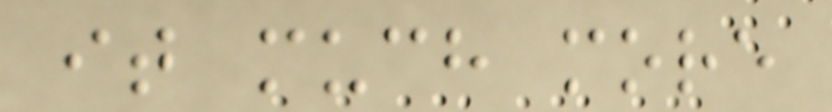it much more
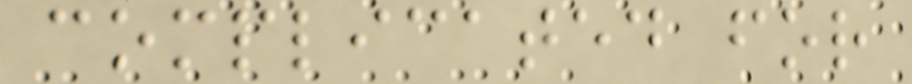complicated for
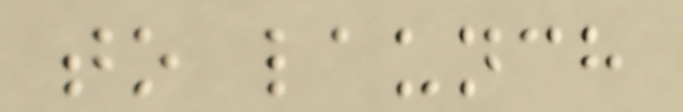to launch
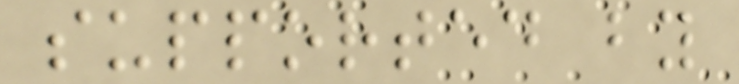supported by
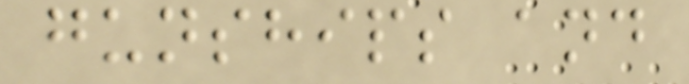gunships and
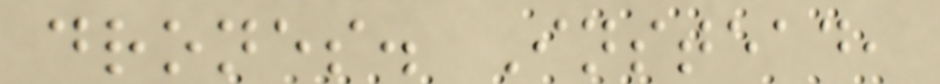drones. Instead,
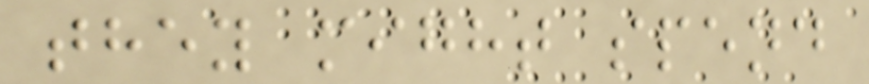they might spend
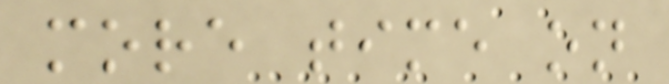more time on
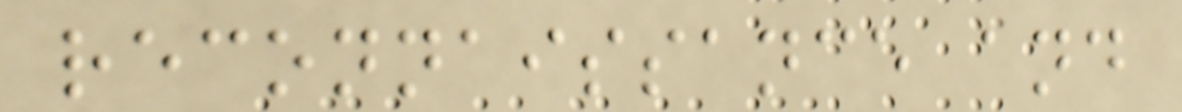reconnaissance and
